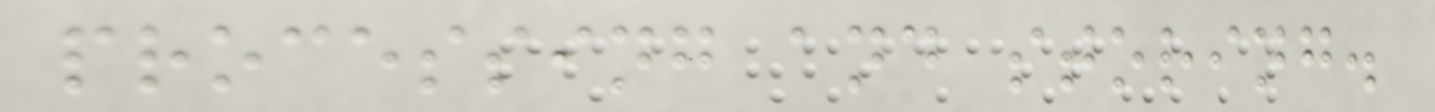processing and storing.
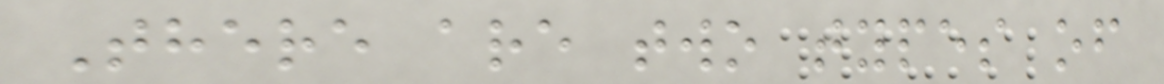There are two types of
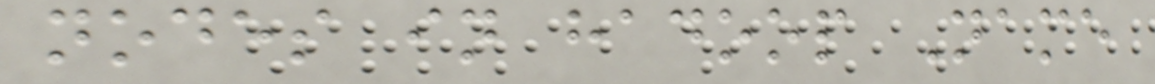nodes in hadoop Name
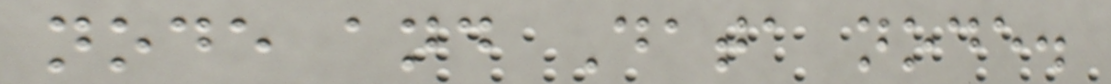node and Data node.
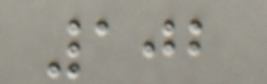102
